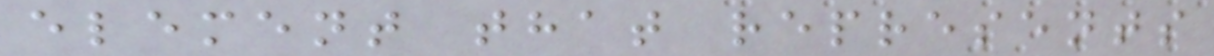element that represents
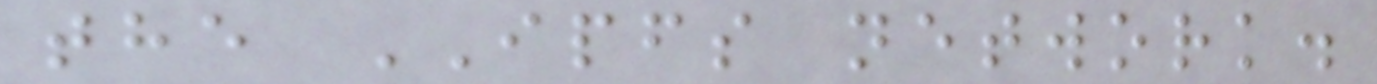the IPFS network.
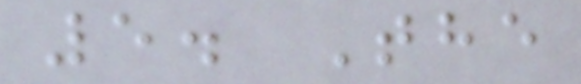5. The
